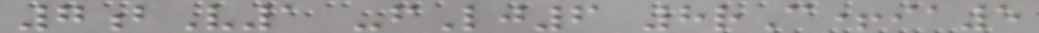7bV1 -fLj6 8rC+ia5
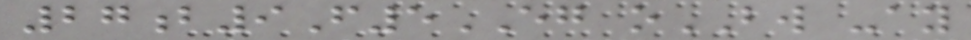27b9F5EG oBW -ay
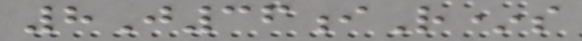8J36iR*s
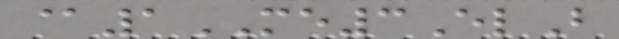@1ME3ElB
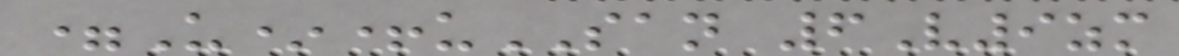=U*+uSAN 6V9zm
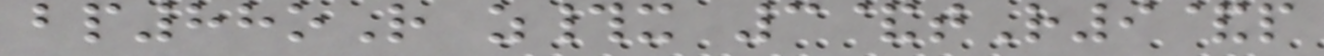bp88oR z#x 3&tR9&p
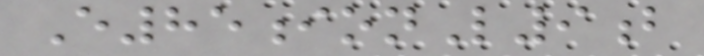E85ionL9b
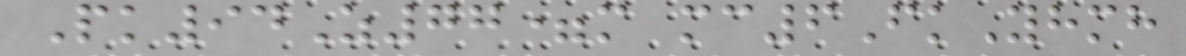Pk94Z77=m mc6FkYhmh
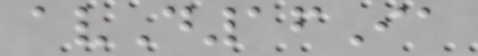avD16Ia
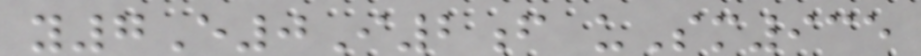y7E0I2f uSm935
